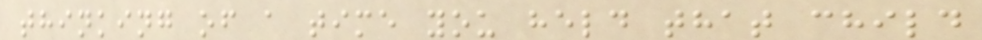thinking of a time you held that child
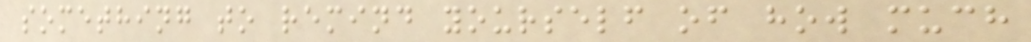something to remind yourself of how much
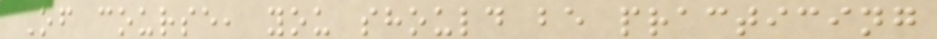Of course, you should be practicing
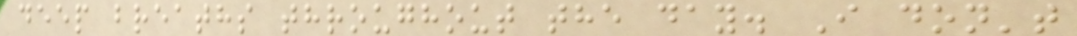deep breaths throughout the day. I don't
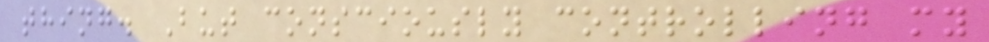thing. But consciously controlling my
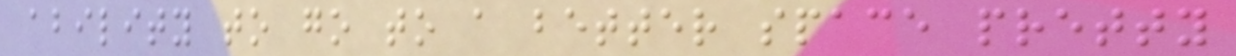ability to go to a better space pretty
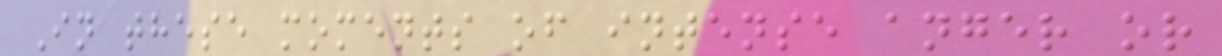In these moments of intense anger or
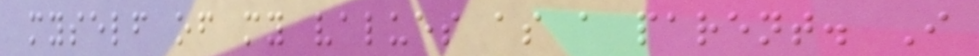myself of my values as a parent. I
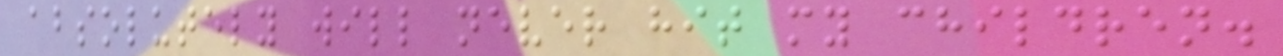absolutely will never hit my children.
